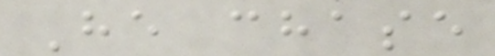He chase
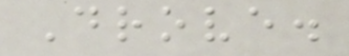Drove.
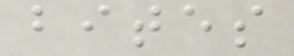bites
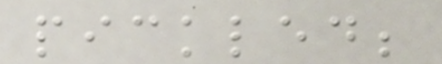pickled;
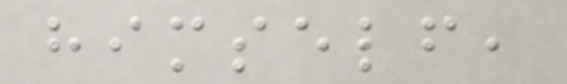himself,
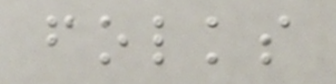folks
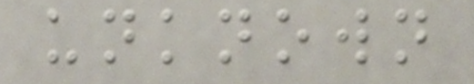unknown
